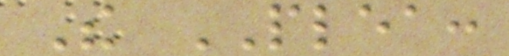The PLEA:
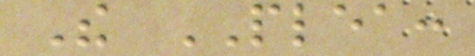The PLEA:
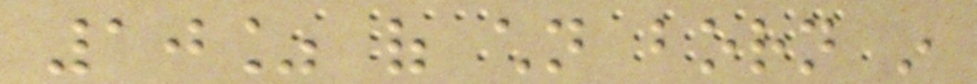10% of children born in
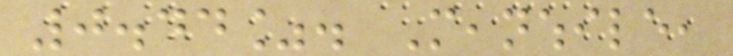0.44%. Meanwhile,
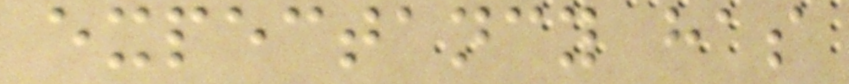expectancy has
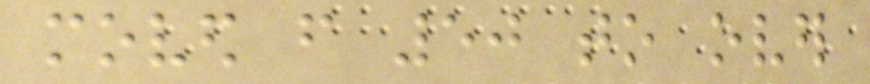moved from 50 to over
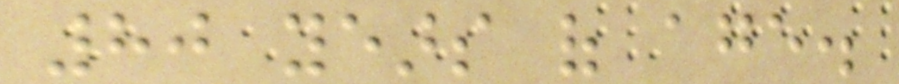80 years of age.
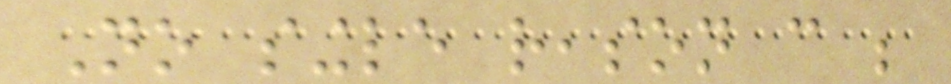No single reason can be
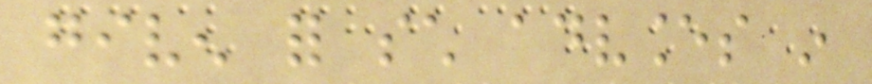given for such advances in
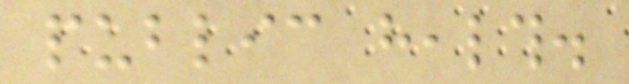public health.
